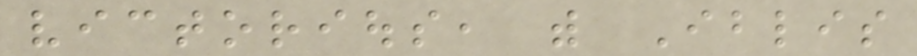victorious, with Iblis
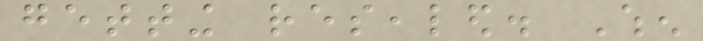getting resealed. When
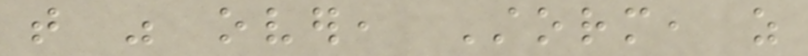that was over, Storm, as
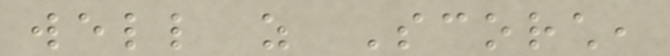well as Scorch,
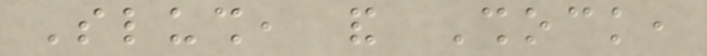Slush, and Shock,
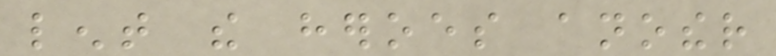lent the heroes another
